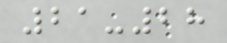21-28
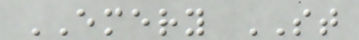EMERY ST
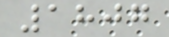1807
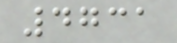4731
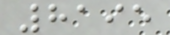8195
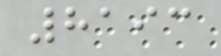8193
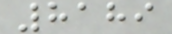8189
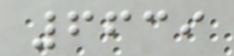6639
